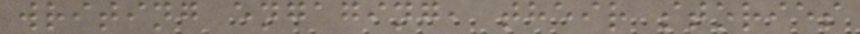writing engaging, their stories
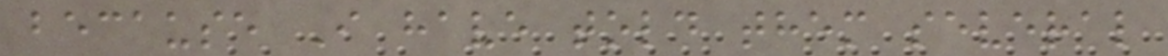because I have told them several
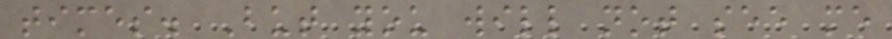times. But you will not see me
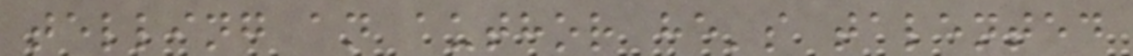telling an author he's talented
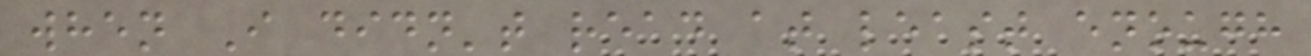when I didn't read at least enough
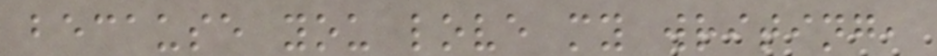because you love my writing,
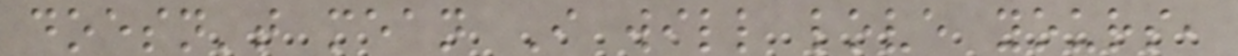doesn't mean I will love yours,
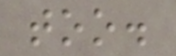too.
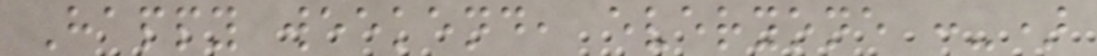Happy weekend, everyone :-)
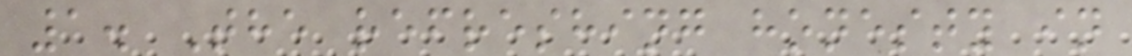1. The refreshing honesty in
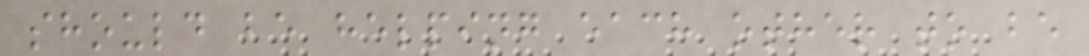should be helping each other to be
